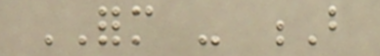FORM - B
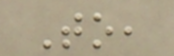To,
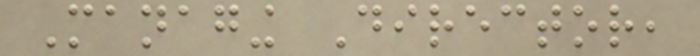Managing Director,
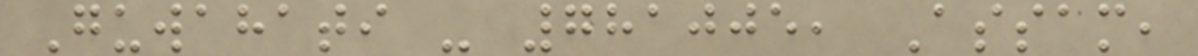Guwahati - 781005, Assam,
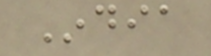India
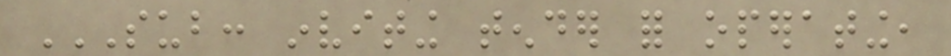SUB: INVITING TENDER FOR OPERATING,
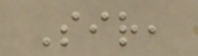Sir,
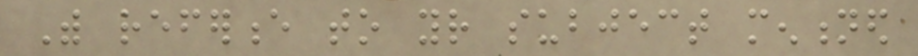With reference to your subject mentioned
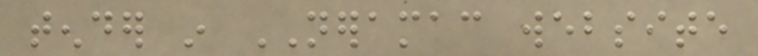tender in NERAMAC website
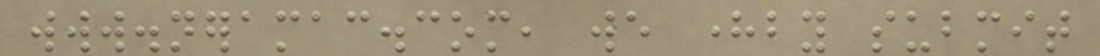www.neramac.com, we hereby submit
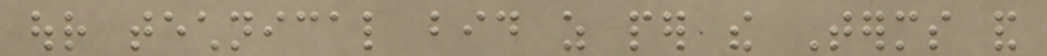our technical bid as per the Terms and
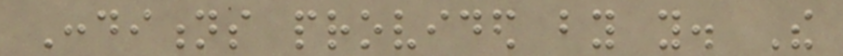Conditions provided by you. The
